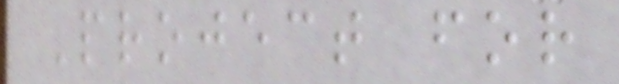Project for
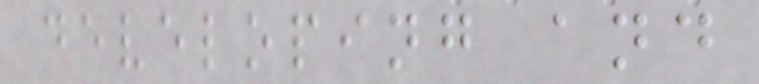developing and
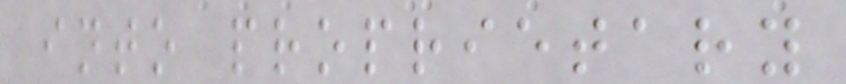into proprietary
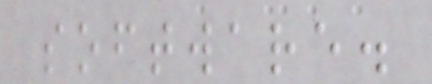software.
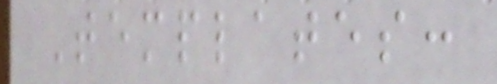Templates:
